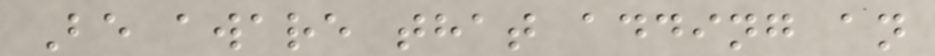Be aware that adding an
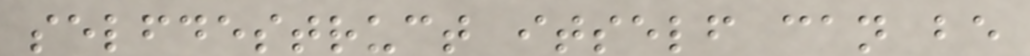selfdestruct itself can be
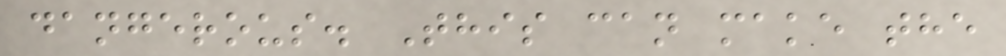dangerous. This can make the
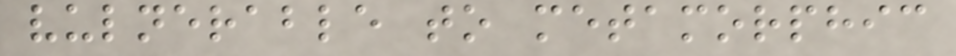vulnerable to metamorphic
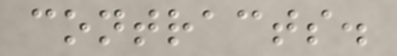contracts.
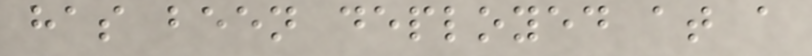has been deployed at a
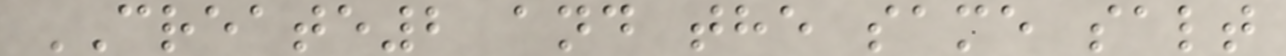CREATE2 and the same salt
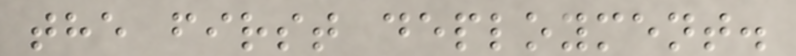the first deployment.
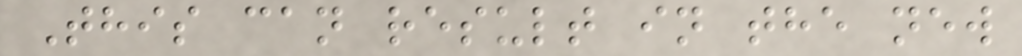This can result in the new
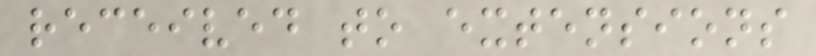received to extensions
